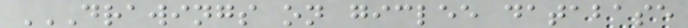DRAWINGS ON GICLEE DATABASE
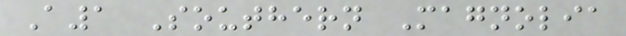A1 Southern Magnolia
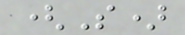(S)
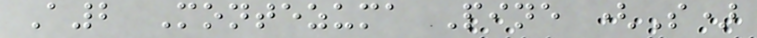A2 Montezuma Pine (S)
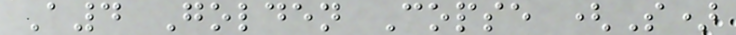A4 Golden Copse (S)
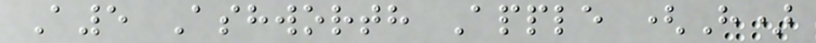A5 Ashworth Apple (H)
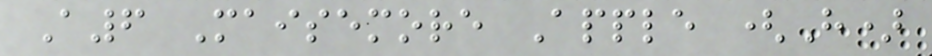A6 Maisemore Apple (H)
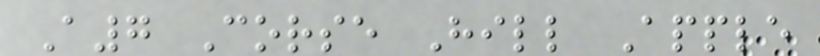A7 Corse Hill Apple
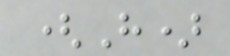(H)
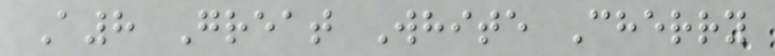A8 Great White Cherry
